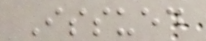Issued
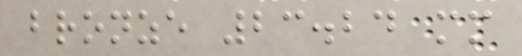bronze 23.24 mm
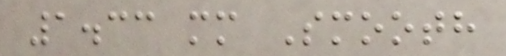1.33 mm Smooth
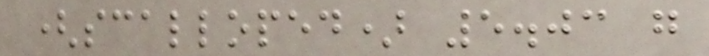(scalloped) 5.03 g
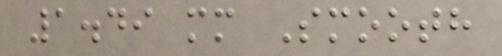1.49 mm Smooth
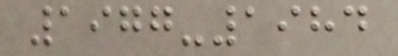1977-1984
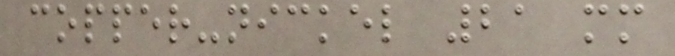copper-nickel 21 mm
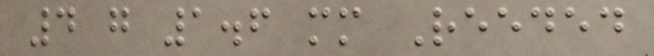4 g 1.6 mm Reeded
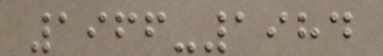1966-1984
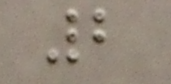2
